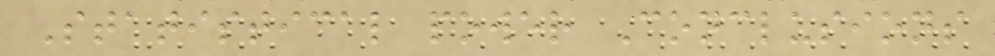Statistical power Conclusions
